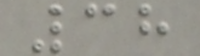38
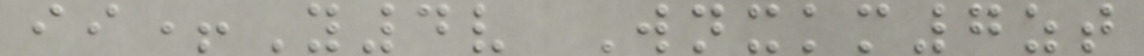ii+Y4v Wnxkm7zt
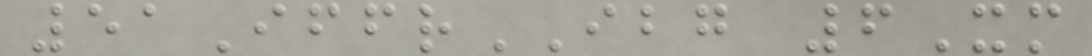51IffrIBG 6Xm
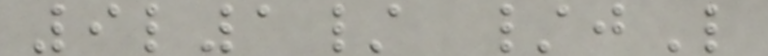9l1/ /jL
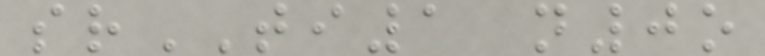srTI1 n0o
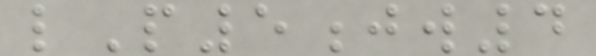lP5jw4
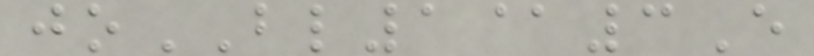joBL1@3E
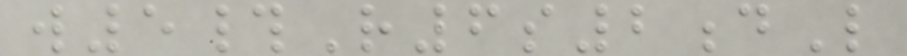w5#R6s2dL
